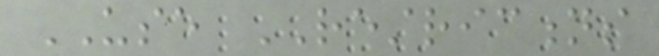USE RESTRICTIONS
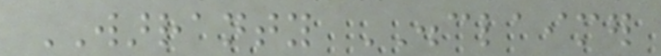WARRANTY DISCLAIMER
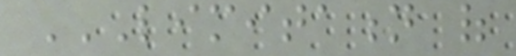LIMITATION OF
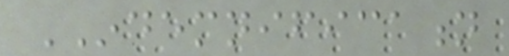INDEMNIFICATION
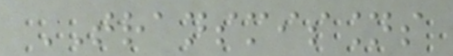TRANSMISSIONS
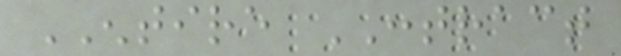ENTIRE CONTRACT
